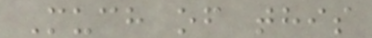Much of this
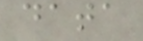data
